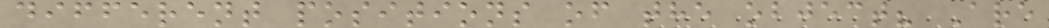different positions of the object? Are
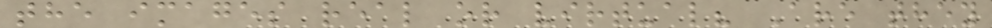the images real or virtual? Are they
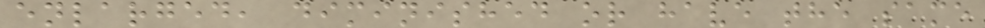enlarged, diminished or have the same
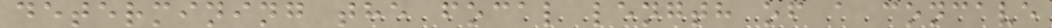determining the focal length of a concave
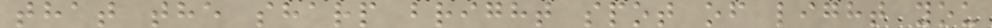that the sharp bright spot of light you
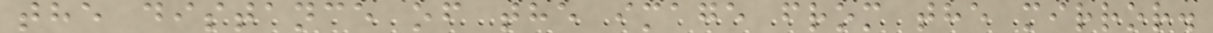the distance of the image from the mirror.
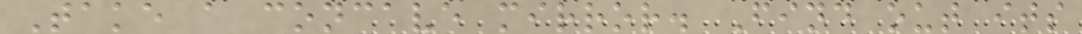Take a concave mirror. Find out its
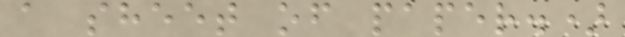a sheet of paper.)
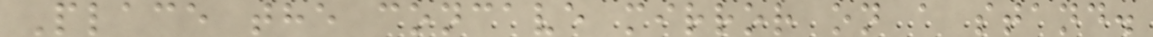Place the concave mirror on a stand.
